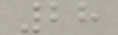28
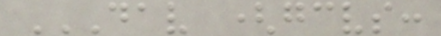DAV (GCVS:
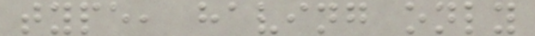type, having only
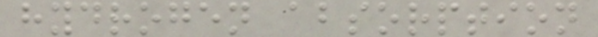hydrogen absorption
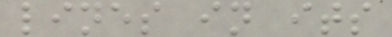lines in its
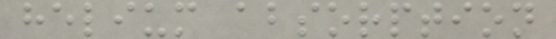helium absorption
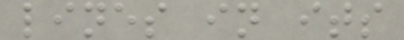lines in its
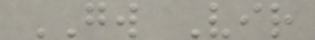GW Vir
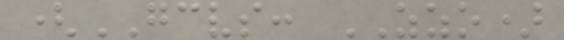(GCVS: ZZO)
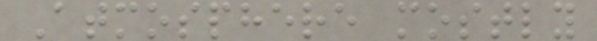Atmosphere mostly
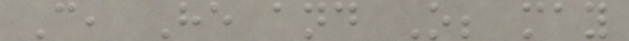C, He and O; may
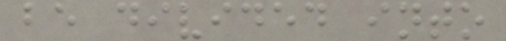be divided into
